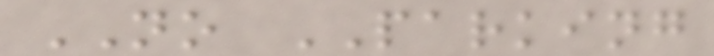NO PARKING
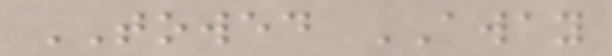TOWED AWAY
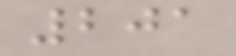201
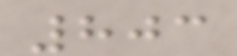803
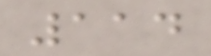114
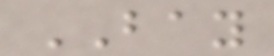BAY
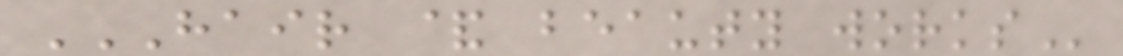HAIR & BEAUTY WORKS
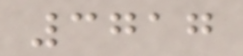3717
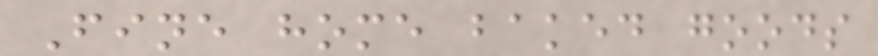Fine home baked goods
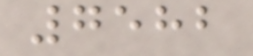7582
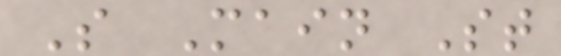S Main St
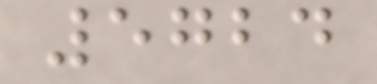5724
